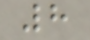8
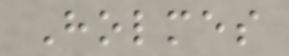Holmes
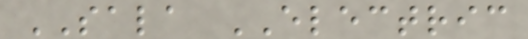SALA ELECTRIC
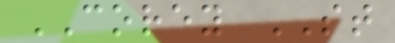COREY ST
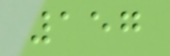157
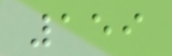159
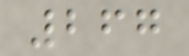267
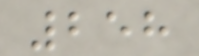258
